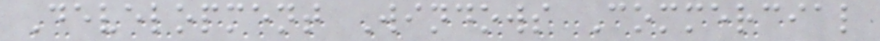Development Windows Commercial
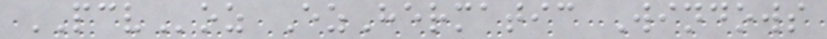PCVoz EzHermatic Windows
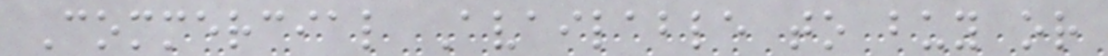Commercial Available to buy or
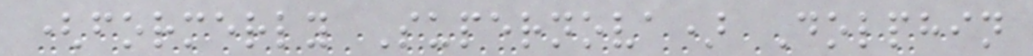(formerly Supernova) Dolphin
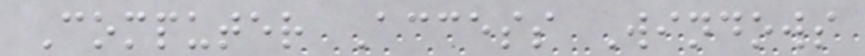Computer Access Windows
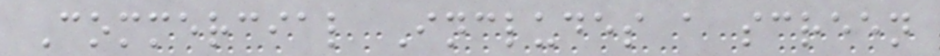Commercial Includes a screen
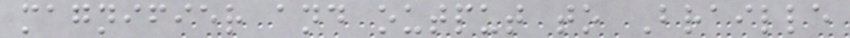magnifier and output to Braille
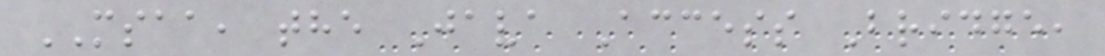MSAA, the Java Access Bridge,
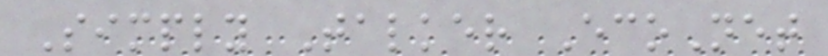Simply Talker EcoNet
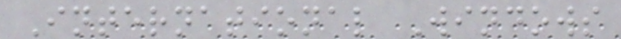International Windows
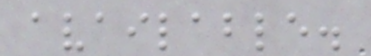available.
